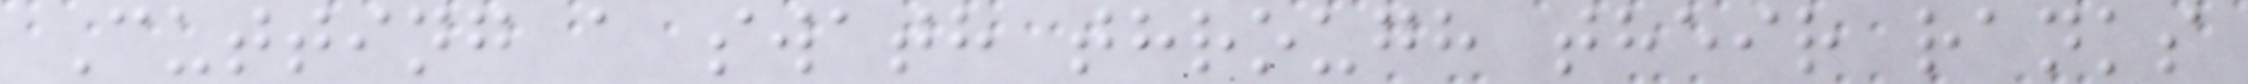Cutting a swath through their ranks
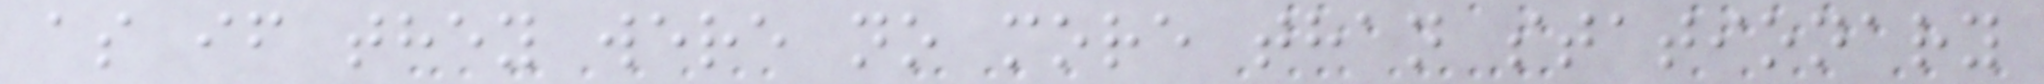as if they were no more than stationary
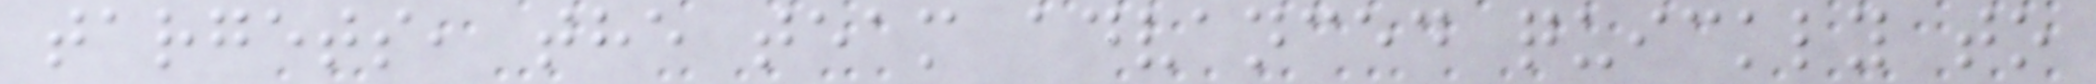targets, the team advanced quickly to
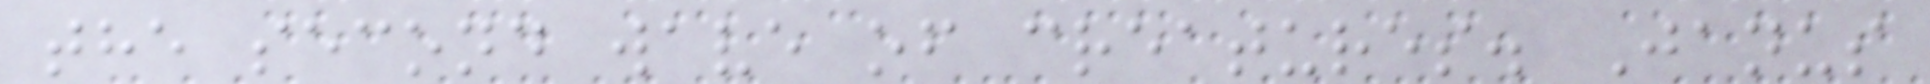the second wave of creatures. Janus
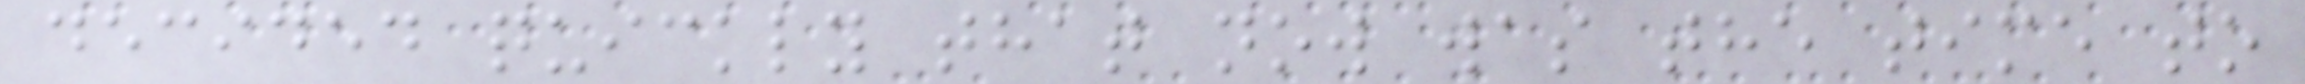decided quickly that now was the time to
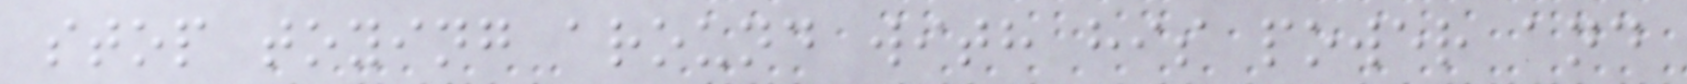stop toying around with his power and
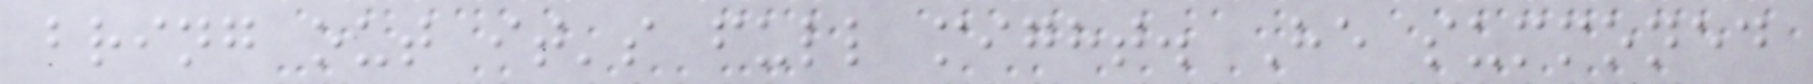bring out it's full might. He summoned
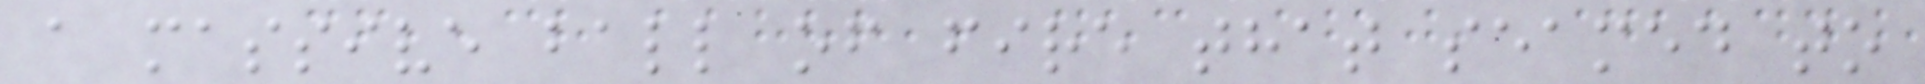a massive ball of fire that seamed to
